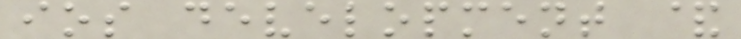ios development &
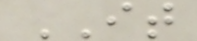IT
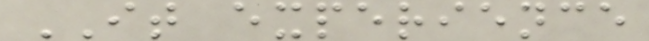IT experience
